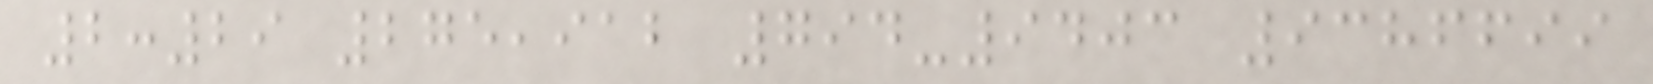2:29 275,912 794-9403 9386699
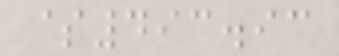$493.93
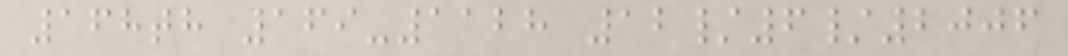168th 169-1128 12/6/2006
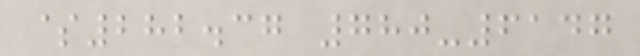$282.37 780-6147
